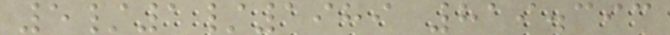5/1/1989 819.393
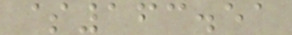$163.51
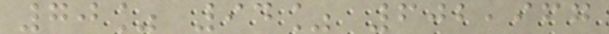70% 94% 602,967
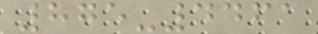875-4461
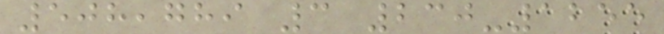508,789 3 230-1255
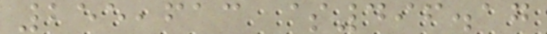255,613 $496.17
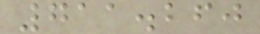711.260
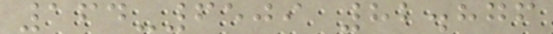164-6509 82.876
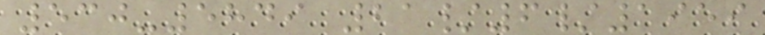530-5849 21/6/1959
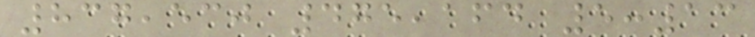837,530 475,164 5:13
